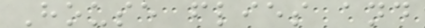House flies and
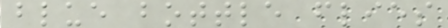blue bottle flies
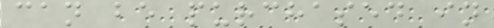can be purchased in
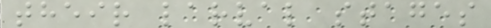their larval stages
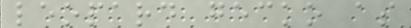leopard gecko as
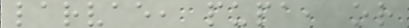larvae, pupa, or
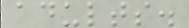adults.
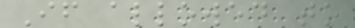If allowed to
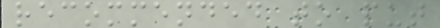recommended to put
